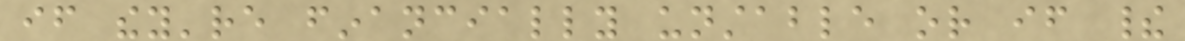if they're financially unstable or if their
